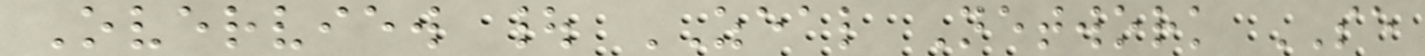Overview | ZEAL Network SE
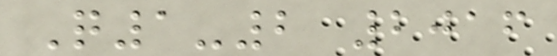Q1-2 2016
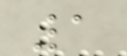1
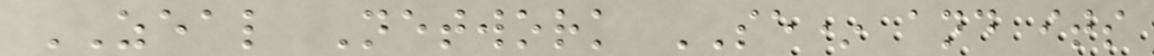ZEAL Network SE* and its
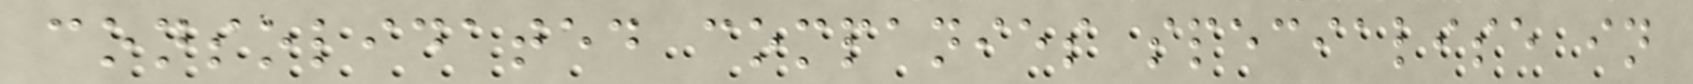consolidated companies specialise in
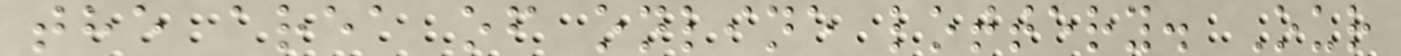the area of online lottery. Our
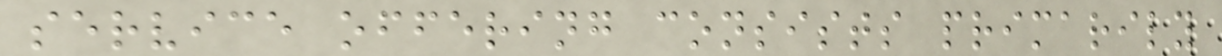service offering consists primarily
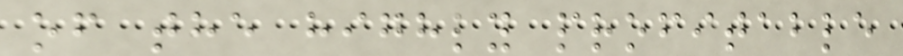of the highly profitable
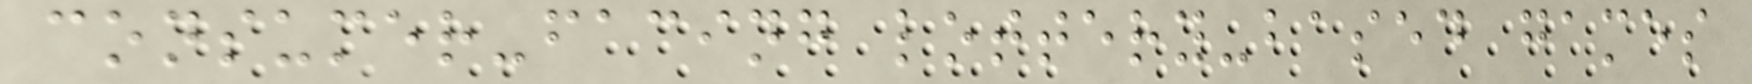consumer-facing lottery-based games
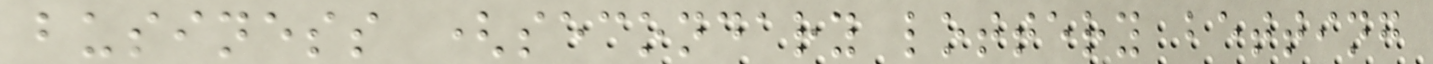business (secondary lottery betting
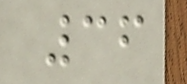36
